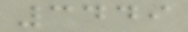3449
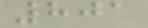801
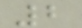2
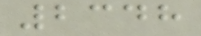2348
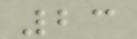23
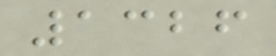1326
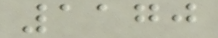1170
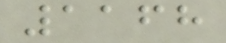1168
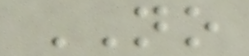NO
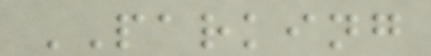PARKING
